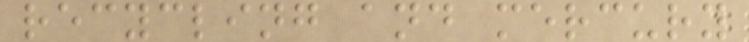recycling and mercury
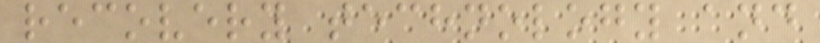recovery technology and
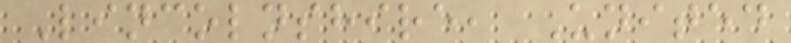Lincolnshire, United
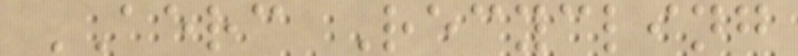AERC Recycling
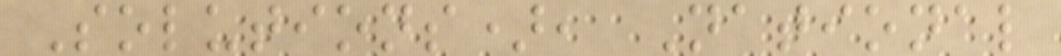Solutions), National
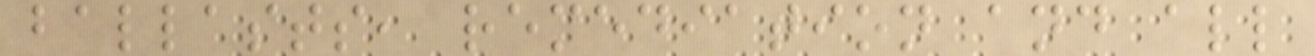ballasts, remediation and all
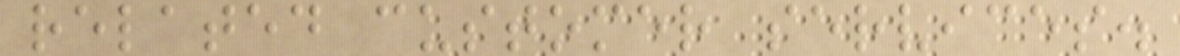related customer services.
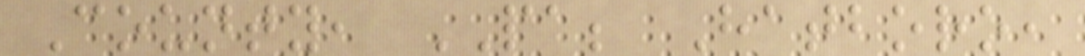County, PA; Hatboro,
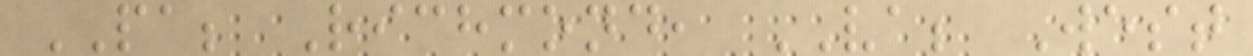PA; Richmond, VA; West
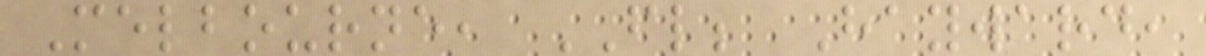Melbourne, FL; Hayward,
